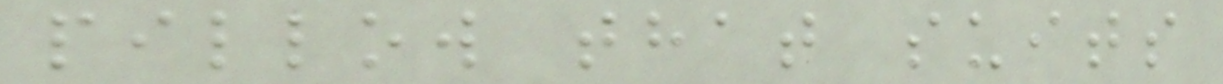pillow that suits
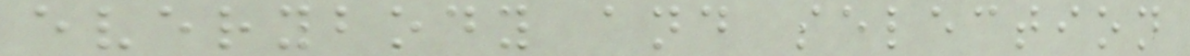everybody and selection
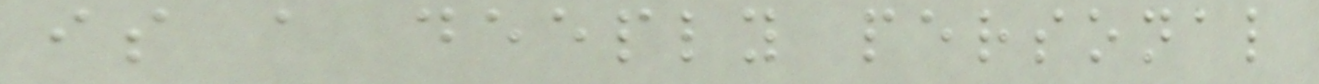is a deeply personal
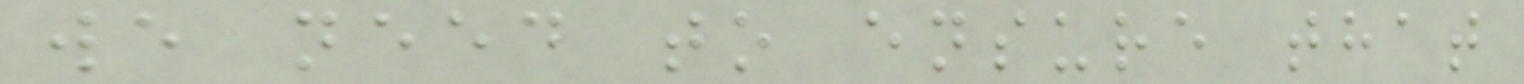we need to ensure that
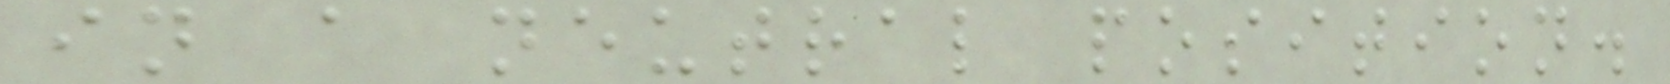in a neutral position.
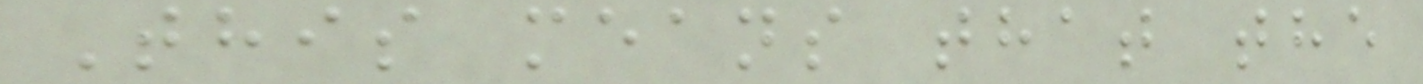This means that the
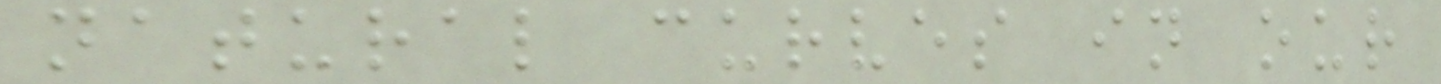natural curves in our
